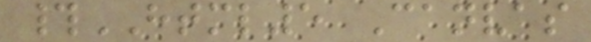#HTML5 Canvas
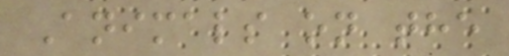Animals on the
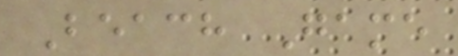Beach Game
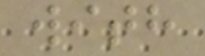with
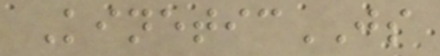KineticJS
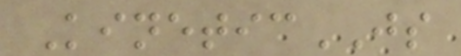KineticJS
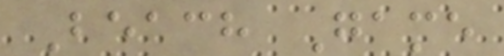Beach Game
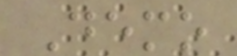Demo
